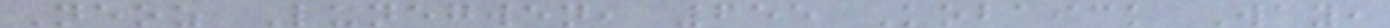Neoz Lunegwen, 655 Kobaick Way,
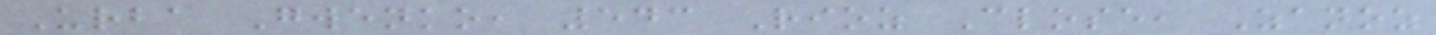Urba Gwenko, 543 Rioz Close, Zanoz
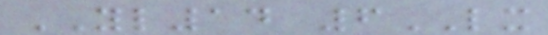YL14 6LX
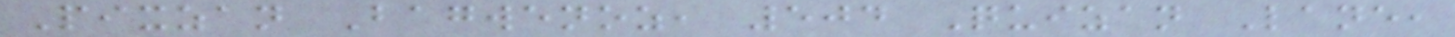Pixzan Bagwenoz, 504 Quizan Lane,
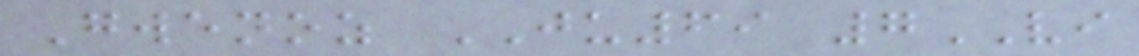Gwenoz JU69 7VI
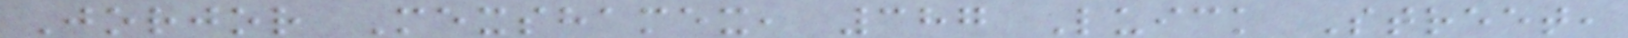Jorjor Mexshamex, 387 Luick Street,
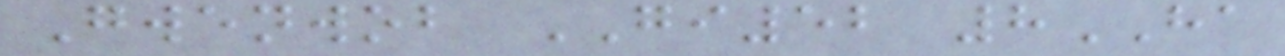Gwenwob GI52 8HA
